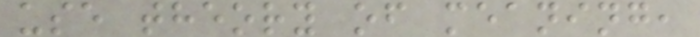use theory of meaning,
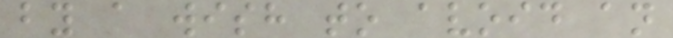by a wish to avoid an
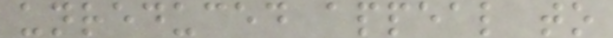unreduced appeal to
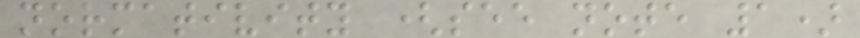normativity (see note 1)
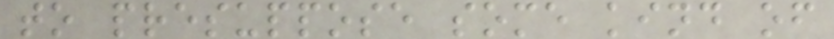to presuppose some kind of
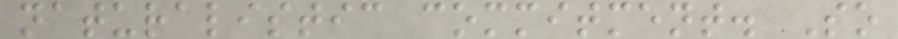naturalistic commitment. So
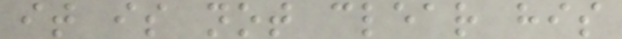it is not clear his
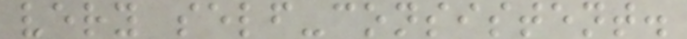very self-consistent.
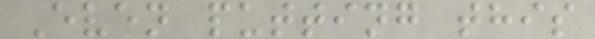Even putting this
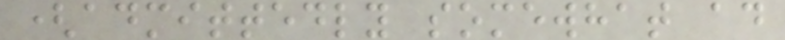(admittedly somewhat ad
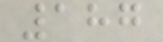187
